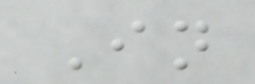In
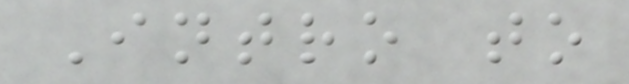Intro to
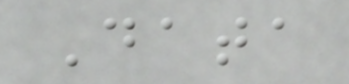Data
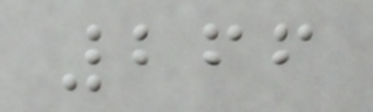266
